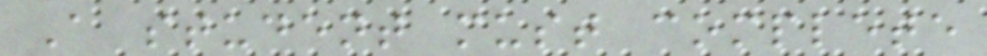A student must complete
